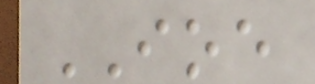IOE
